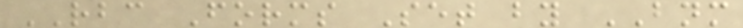RBC Forms Set by BNM
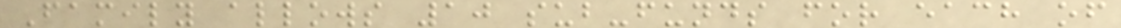Family allows 10 sub-funds for each of
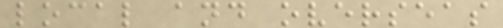local and overseas
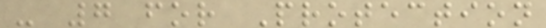- 7 for Protection
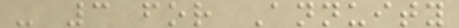- 3 for Annuity
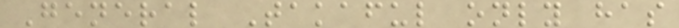General Takaful only has
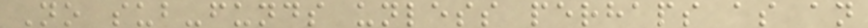No sub-funds unless perhaps as an
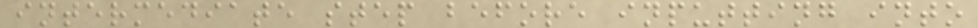intermediate step before inputting into
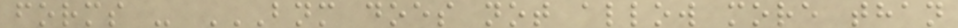forms - BNM DOES NOT ALLOW MORE THAN
